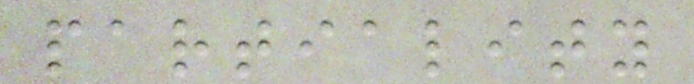partiality
